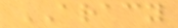ARACY
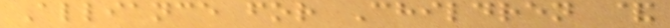Alliance for Children &
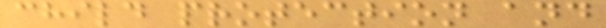child protection and
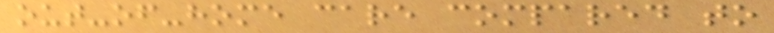out-of-home care compared to
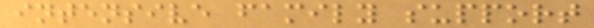intensive family support
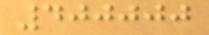400000
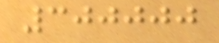300000
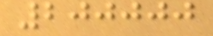200000
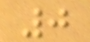0
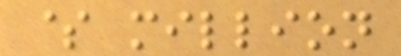$ million
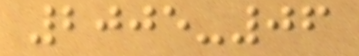2005-06
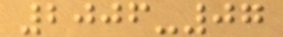2006-07
